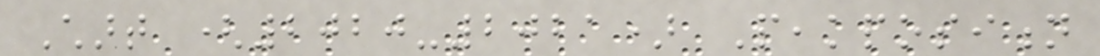Chart (2020-2021) Peakposition
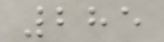285
